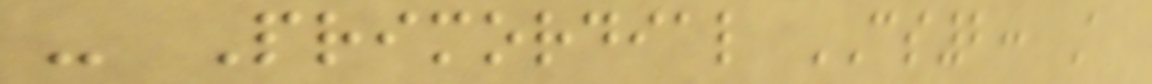- Primordial CS2: A
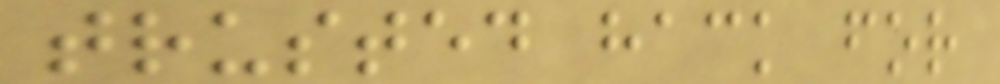trusted hack for
